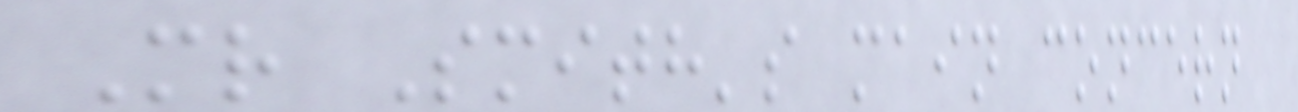Mr Smith's main concern
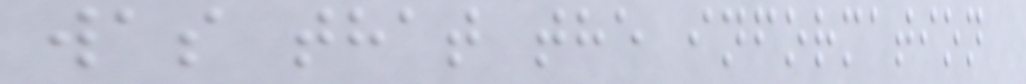was that the information
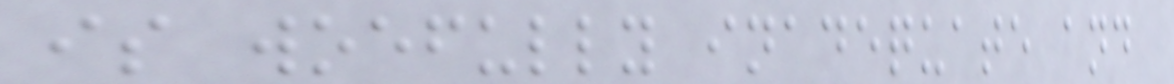is woefully inadequate and
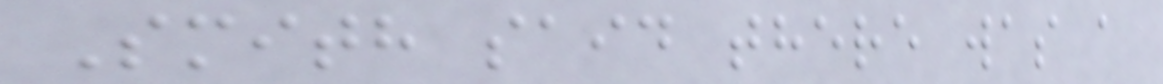Smith said there was a
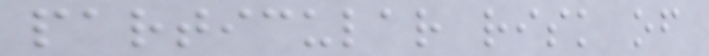particular risk of
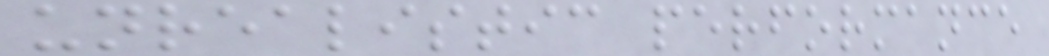unrealistic performance
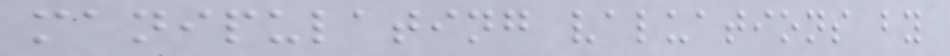manipulating valuations by
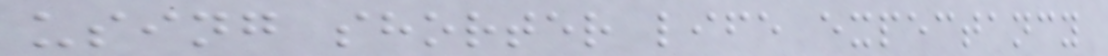using shorter life expectancy
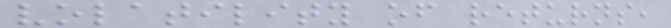volatility of returns,
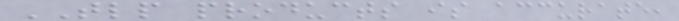TLP products is accurate,
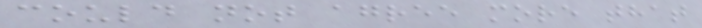could not agree more that
